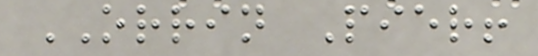ORRIN Pier!
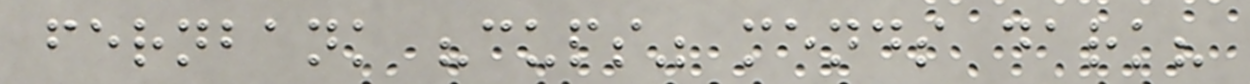fernbank "cups" mends dark?
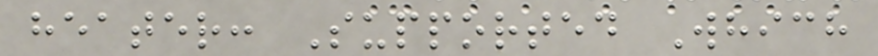heater: Supported Which
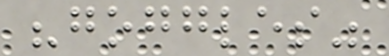"goggles"
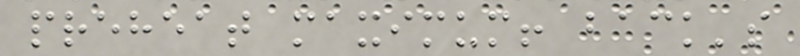preheat maximum! back's
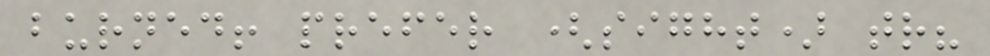burned! prefer (sight) tr?
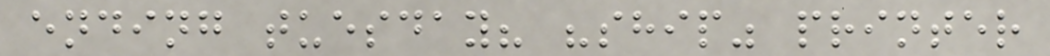ending tuesday? "ship" printer
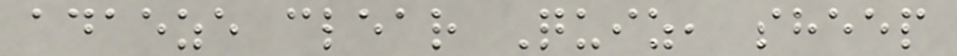adaeze clear Quiz, sheep
